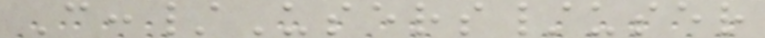C:/Users/user
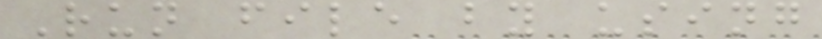Run file by using
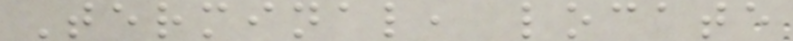Terminal, locate
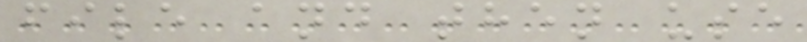file and then use
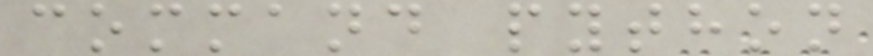command python
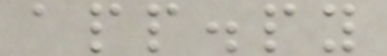app.py
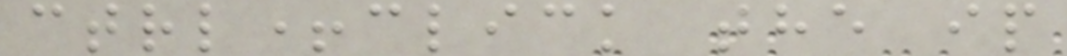ctrl+click the ip
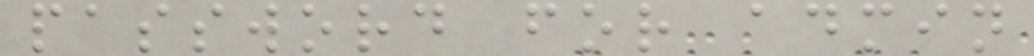password for admin
